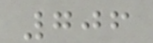706
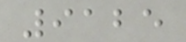9125
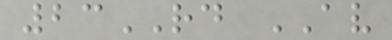23RD AV
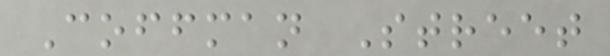Coffman Street
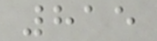815
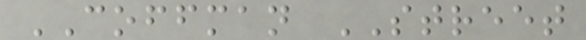COFFMAN STREET
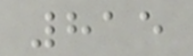815
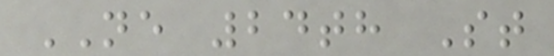NE 24th St
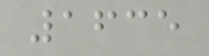1635
